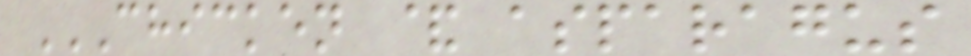CHICKEN & ASPARAGUS
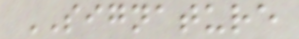SIGNATURE
